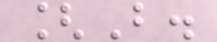[B.
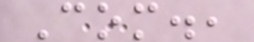Com.,
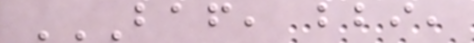BAF, BBI,
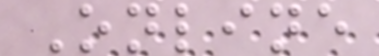Online
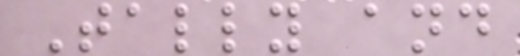Tally and
